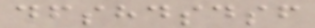dfshdsdsf
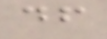df
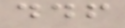ddf
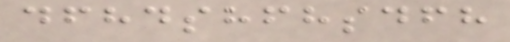dfhdshfhsdfh
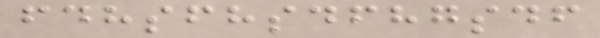fdhsfhsdfhgsdf
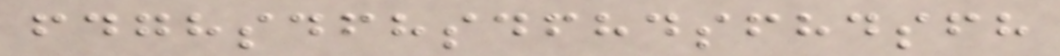fdghsdfhsdfhdsfhdsfh
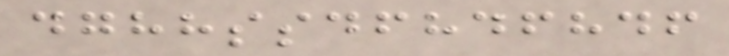dghhssdfhdfhdf
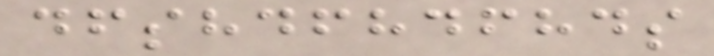dfshdfhdfhds
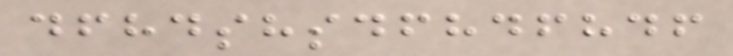dfhdshsdfhdfhdf
